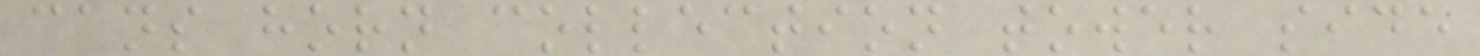cans horn collection tower side
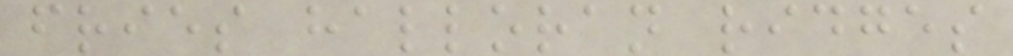fries halloran ridges
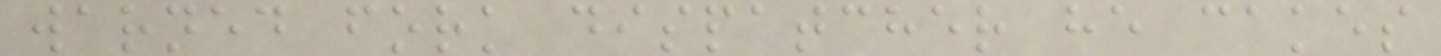warned fork dispatcher he cakes
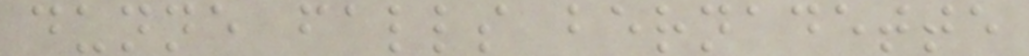dunne falls bernadette
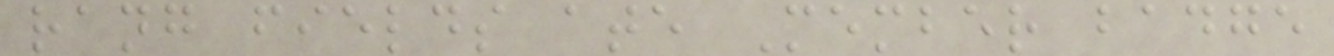rang fields ate Member badge
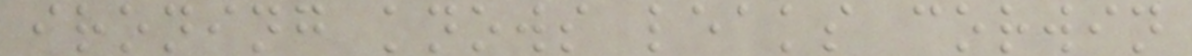ironing knows leaks corwin
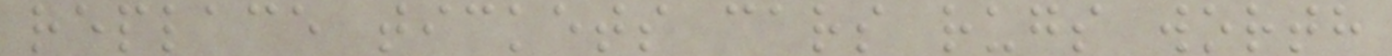replace tickets cars rugs worth
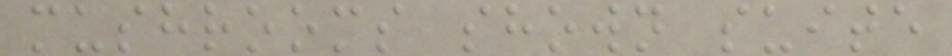mushrooms shown suite
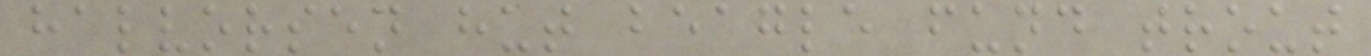halvorsen hut beagle fund trout
